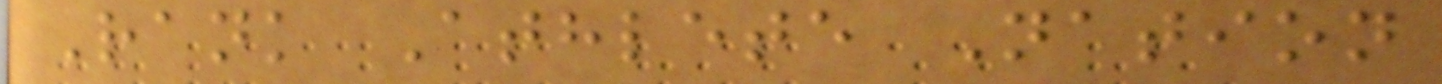Rank Athlete Nation
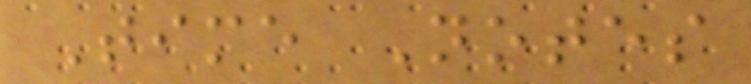Time Notes
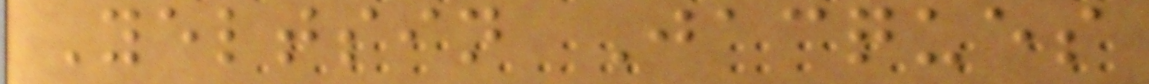Yeltsin Jacques
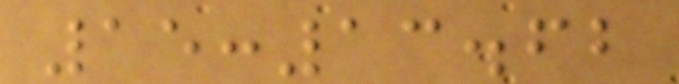15:13.62
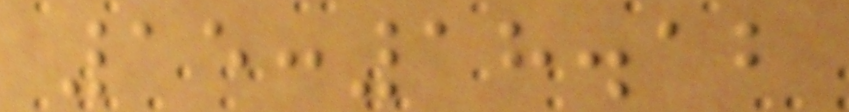15:18.12
